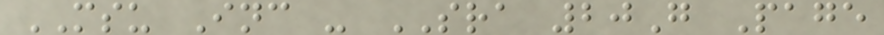MSU Inc - SRA 20G Page
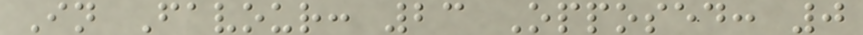In Favour: 23 Opposed: 0
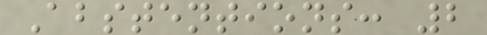Abstentions: 2
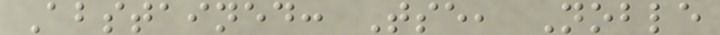Abstained: Tse, Noble
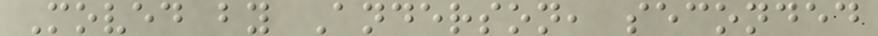Moved by Anderson, seconded
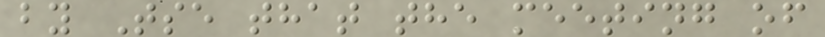by Tse that the meeting of
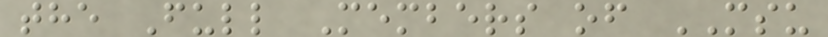the Full Members of MSU
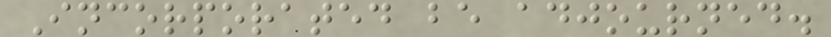Incorporated be adjourned.
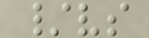/vs
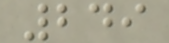249
